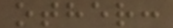other:
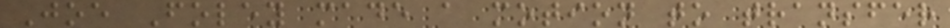Joe Foley made a motion to transfer
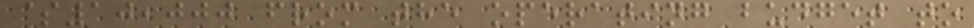$10,000 from the operating budget to
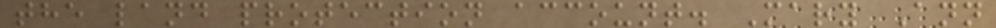the land protection account. Mary Ann
